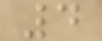4
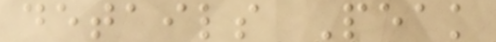details Peak
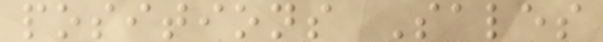positions Sales
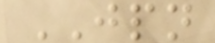JPN
